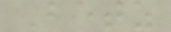Betz
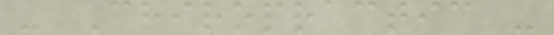- Chiropractic -
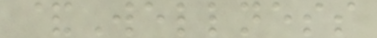&Wellness
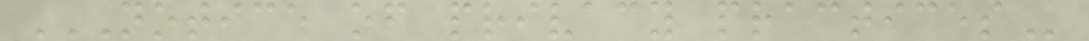NOTICE OF PRIVACY PRACTICES
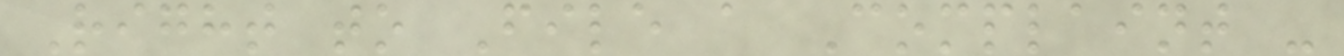Right to File a Complaint -
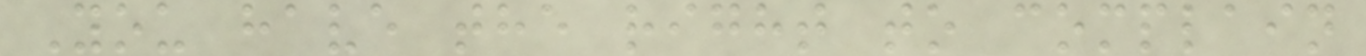You have the right to complain
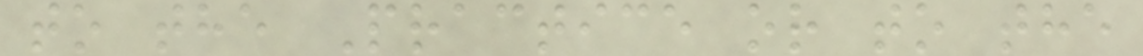to the Practice or to the
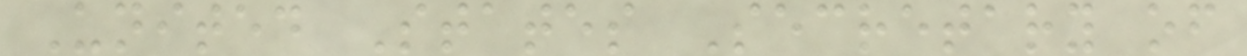United States Secretary of
